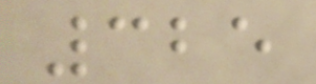325
